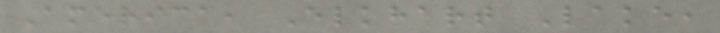America, Elkhart Lake,
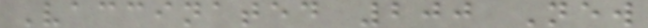Vaccinated 200 New
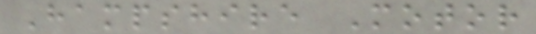Hampshire Motor
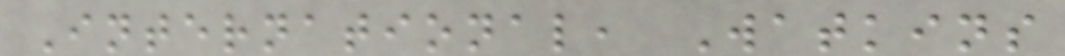International, Watkins
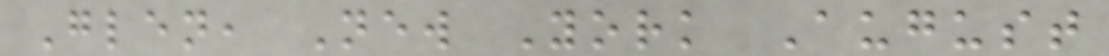Glen, New York August
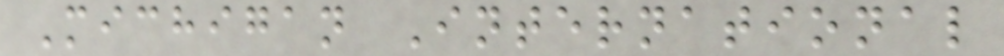Michigan International
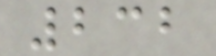232
